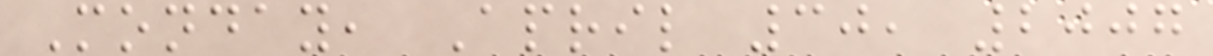Monday, April 30, 2007
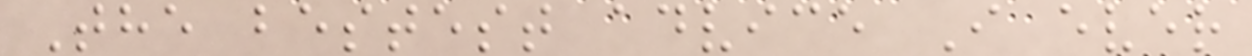The bestest advice I ever
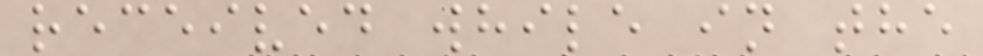received while in the
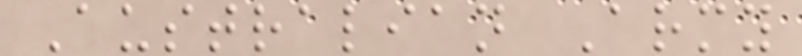Australian Army
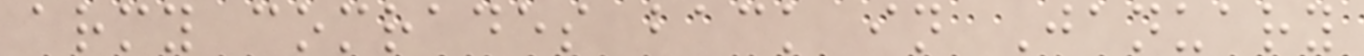army comrades back in January
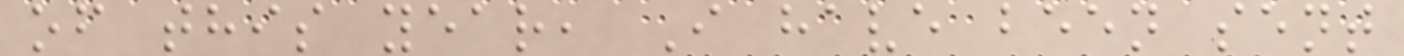of this year, I have been sent
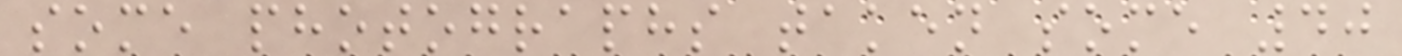some photographs taken some 40
